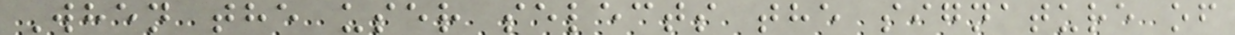When the user selects the signature of
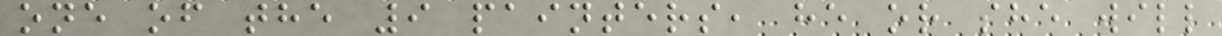one of the 9 painters, he or she will
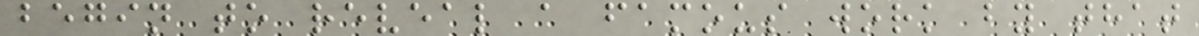begin to reveal a famous work by that
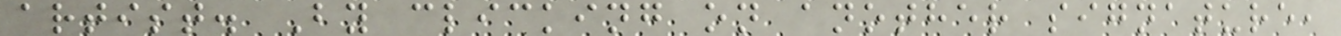artist. By clicking on another signature,
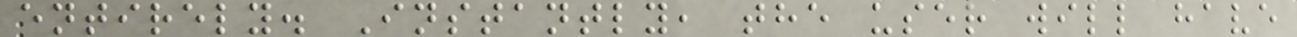entirely. Instantly, the user will have
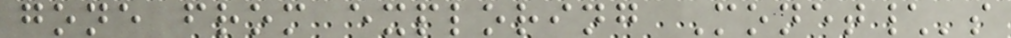gone from exploring Monet\'s
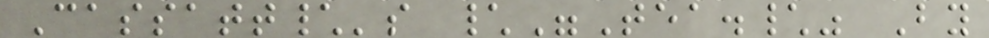Cassatt\'s \"Tea.\" By
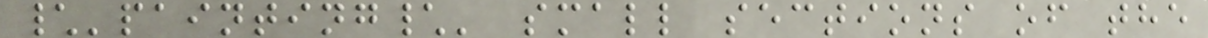\'painting\' small sections of the
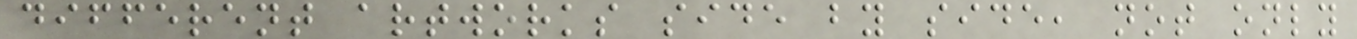different artworks side by side, not only
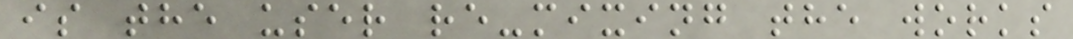is the user re-mixing the works
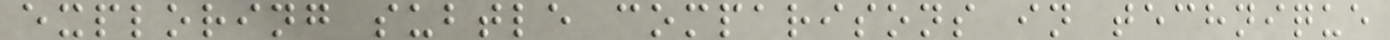exploring subtle comparisons in technique
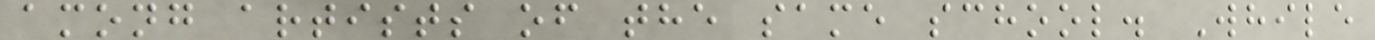among artists of the same school. While
